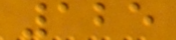125
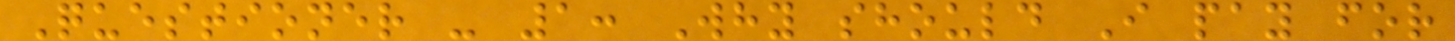Questioner - 1: Why should I pay for
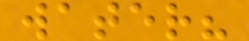water?
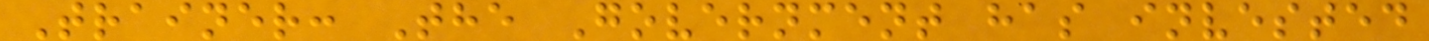Trainer: The Government has invested
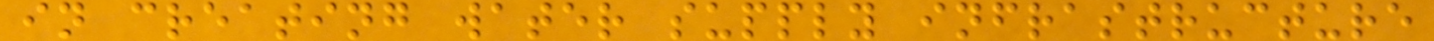in creating water supply infrastructure
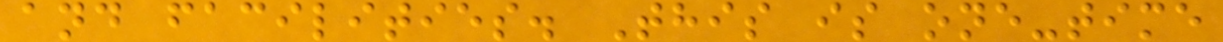and facilities. This is one-time
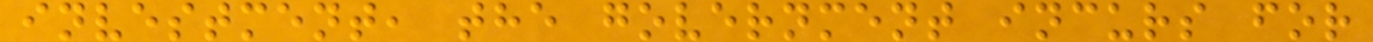investment, the government incurs for
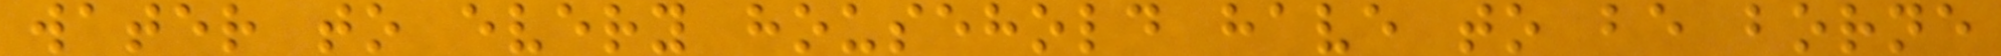water to every household have to be borne
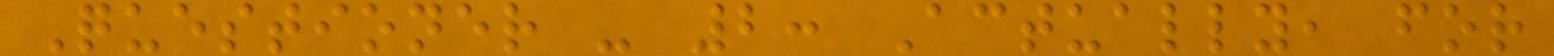Questioner - 2: Actually, for
